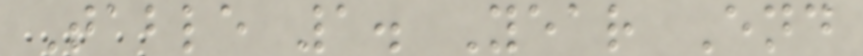Table 1. Year End
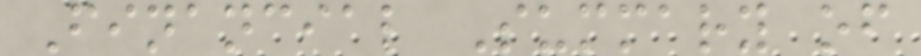Financial Summary of
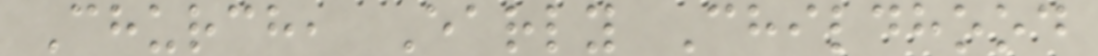Church, Early Childhood
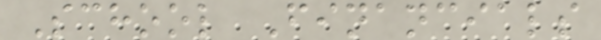School Financials
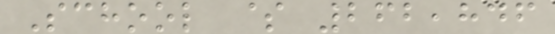School $ 262,846
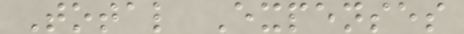Total Expenses
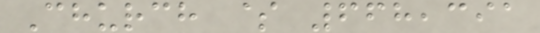Church $ 668,391
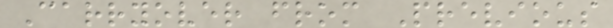Carryover from Previous
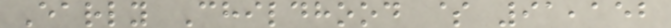Early Childhood $ 91,152
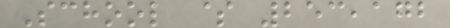School $ 253,172
